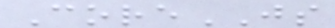CoreJS
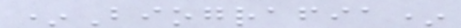*Biografia*
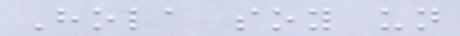Hola soy un
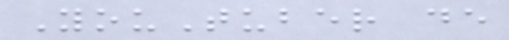YouTuber de
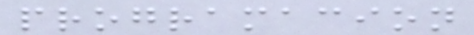programacion
